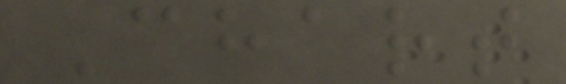Chart
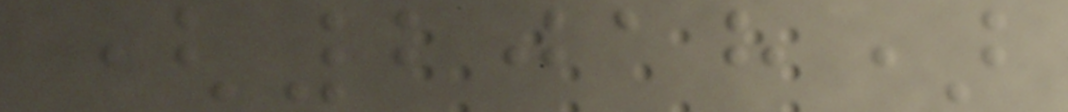(2018)
